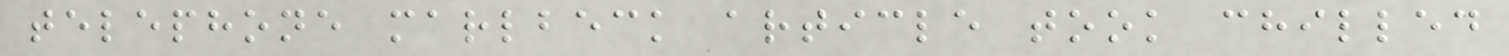telephone marlbeck article took chilled
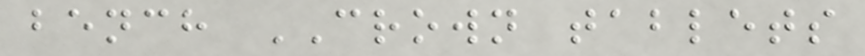bench CROWN tablets
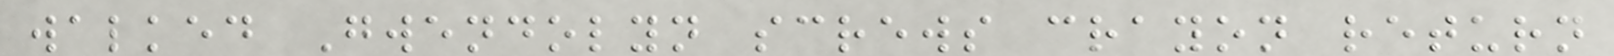walked Gwendolyn screws crayon return
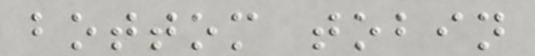bottom tobin
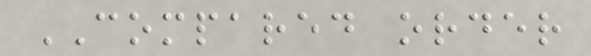COMPARED order
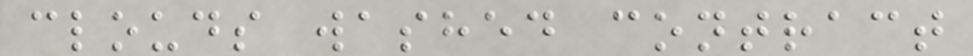clouds washed contract
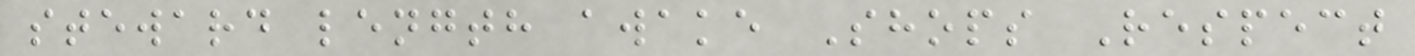steward length awake Shops Respect
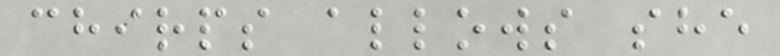chirps allows she
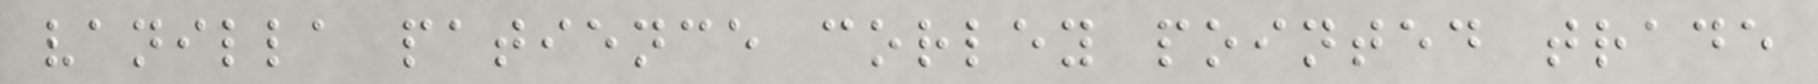vanilla patience corley pointed trade
